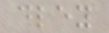dley
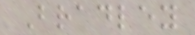Bradley
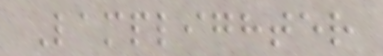Lamplighter
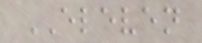ELEVEN
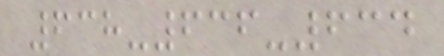638-636-634
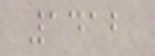1412
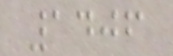1406
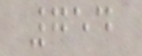754
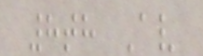8th Av
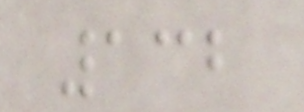132
